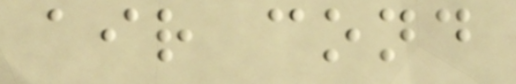air cond
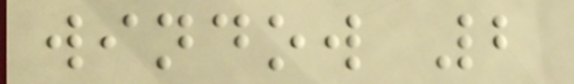window 2
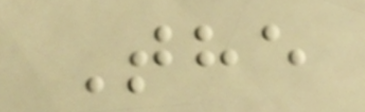The
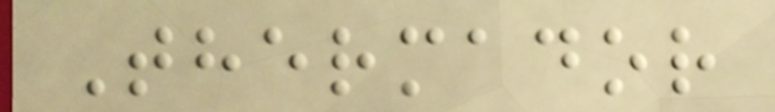Thermador
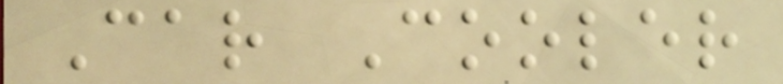Car Cooler
